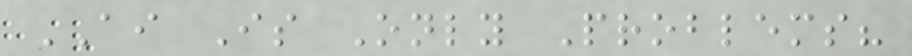AI Is Only Problems?
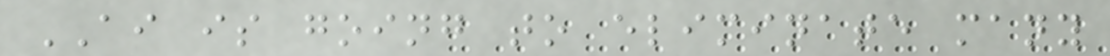AI is going to eliminate many
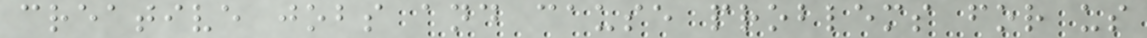creative jobs and cause problems for us
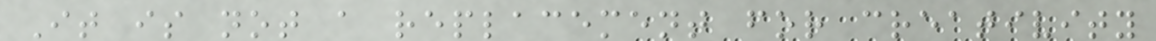It is not a replacement for creativity
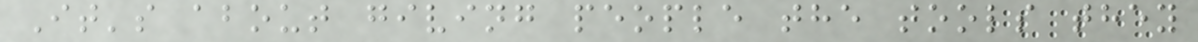It's about giving people the tools they
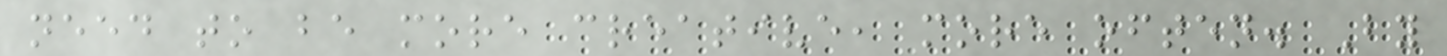need to be more creative, more often. By
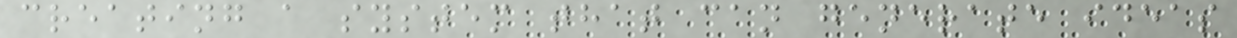creating a system that can generate ideas
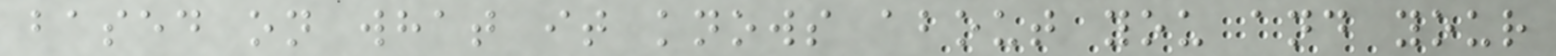based on what it knows about you and your
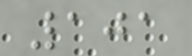101
